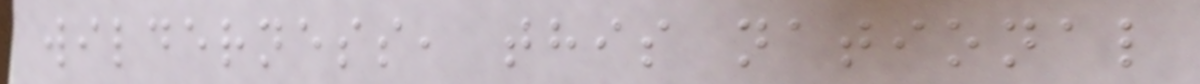wilderness, this national
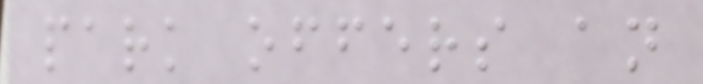park offers an
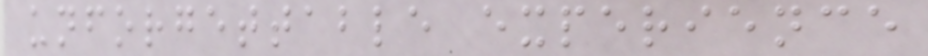unforgettable experience
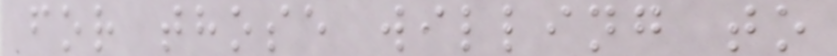for those willing to
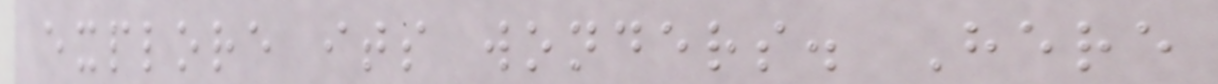explore its wonders. Here
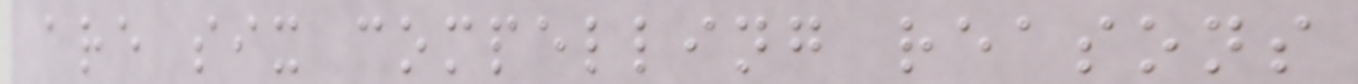are six compelling reasons
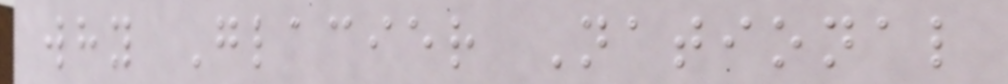why Glacier National
